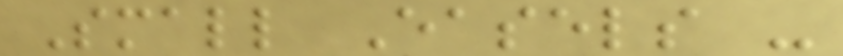Small Easels -
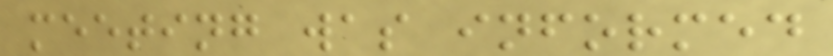meeting was informed
